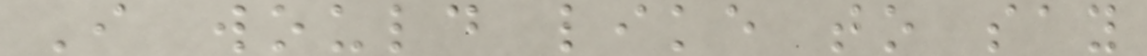I would like to say
